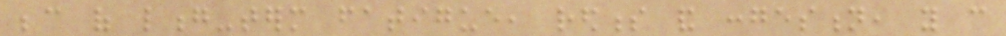because of long-term fatigue, redness and congestion, you can
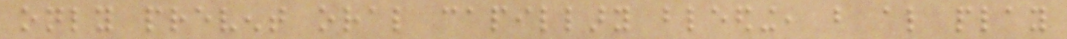only prevent oral capillary bleeding, but also play
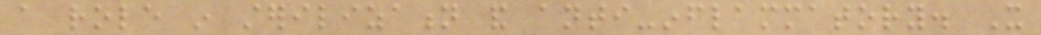a role in sterilization and anti-inflammatory. It
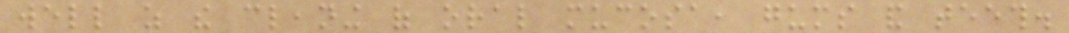well as the cleaning of oral mucosa, gums and teeth.
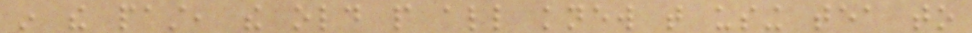in the past, the old people all knew that using tea to
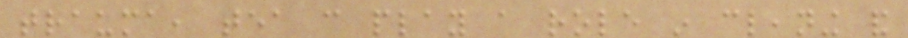trauma, tea can play a role in cleaning and
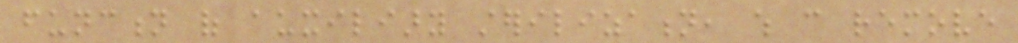function of auxiliary sterilization, which can remove
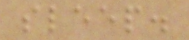sleep.
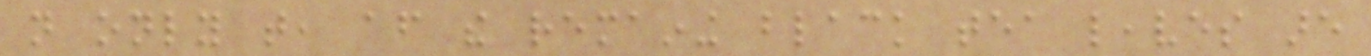not only that, after the remaining black tea leaves are
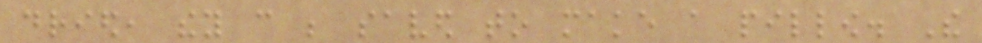dried, they can be saved to make a pillow. The
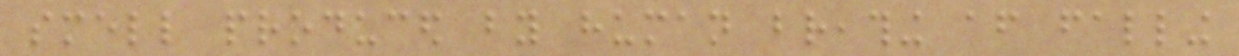smell produced by human breathing after falling
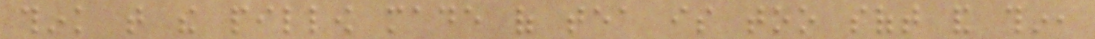think that the pillow made of tea is too soft and thin,
